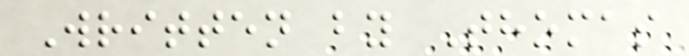Written by Thomas
